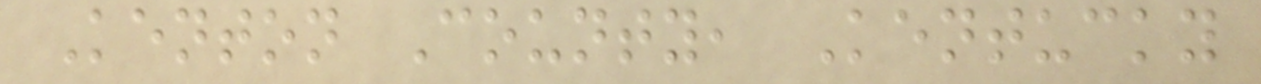Kenton County, Kentucky
